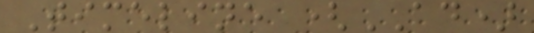Timeline (AD)
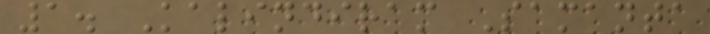1. Kalindiram Samanta
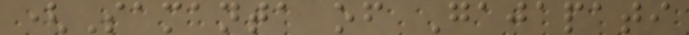(Samanta of Gajapati
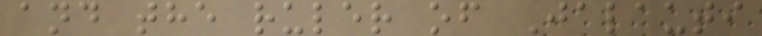and the ruler of Jalauti
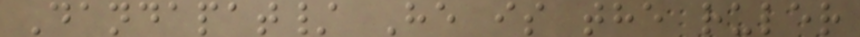Dandapat/ He is the ruler
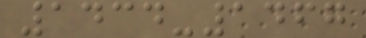1434-1467
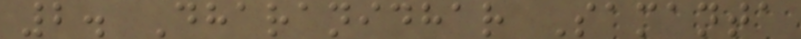2. Dharanidhar Samanta
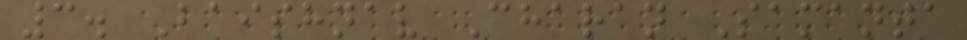3. Baishnav Charan Samanta
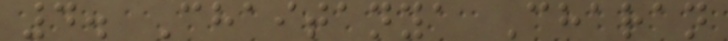4. Chaitanya Charan
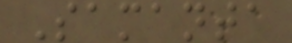Samanta
